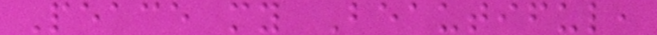Peace my Beautiful,
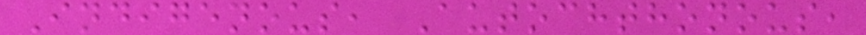Indigenous, Autochthonous,
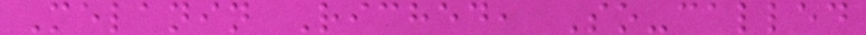Melanin Riched, So-called
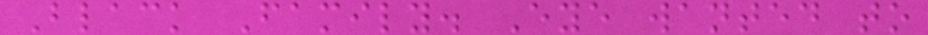Black Family. Eye wanted to
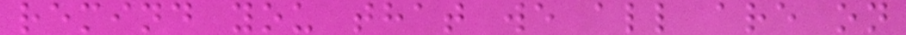remind you that we all are on
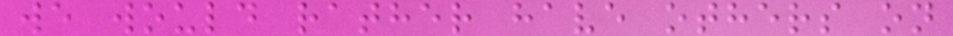we would rather have others on
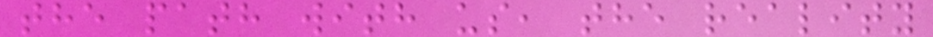the path with us, the reality
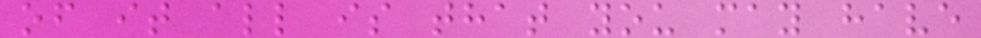of it all is that you may have
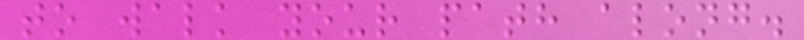to walk your path along.
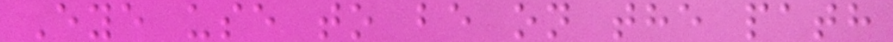Eye use to be on the path
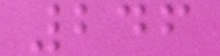246
